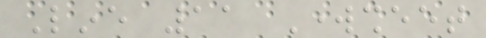Line 11 Worksheet
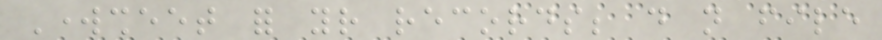Worksheet for your records; do not file
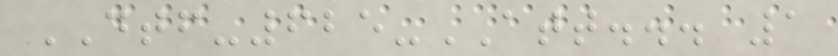DTF-625-ATT... 1
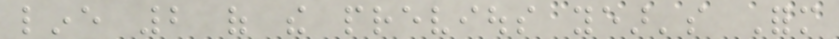line 2 of the previous year's Form
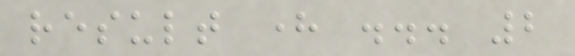result here ... 2
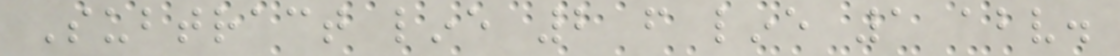Subtract line 2 from line 1 above.
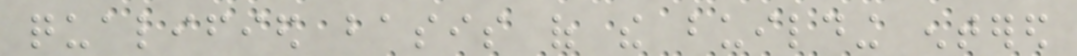qualified basis of the building entered
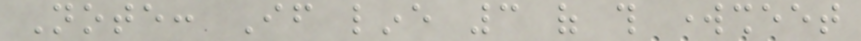Note: If line 3 of this worksheet
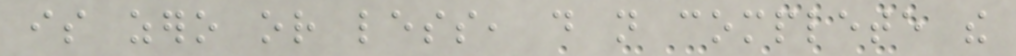is zero or less, do not complete the
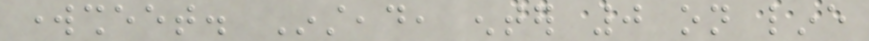worksheet. Instead, enter 0 on line
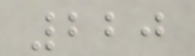220
